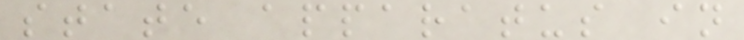state apparatus in
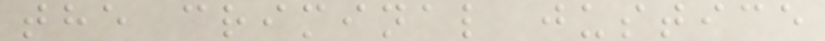the criminal justice
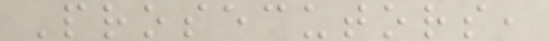Prosecutors,
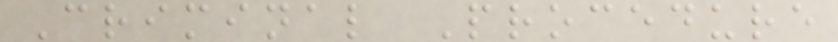Criminal Procedure
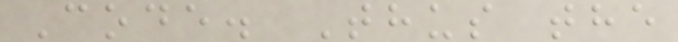Code. Thus the
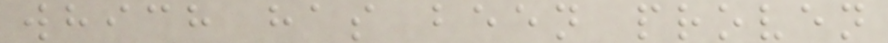which has been proven
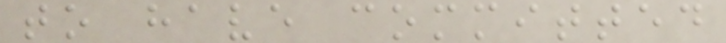to have committed
